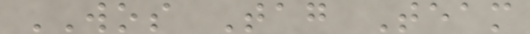WOS Tag Team
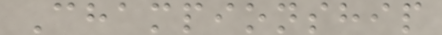Championship
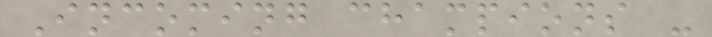Incoming champions -
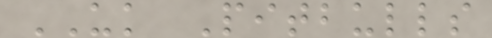UK Pitbulls
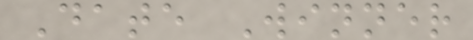Date Winner
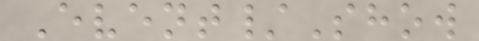Event/Show
